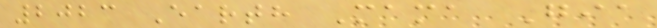2023 Earth Mama Gia
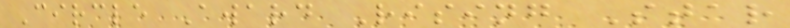Circle Award Rising Star
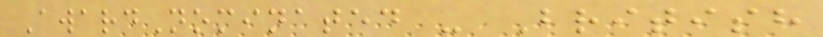AwardNominated - British
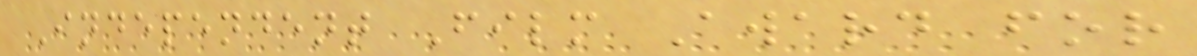Independent Film Award for
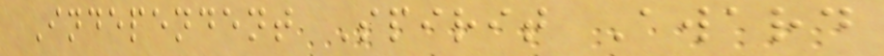Independent Spirit Award
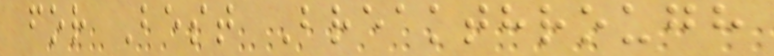for Best Breakthrough
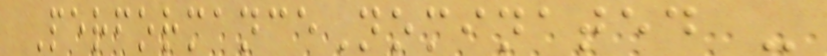PerformanceNominated -
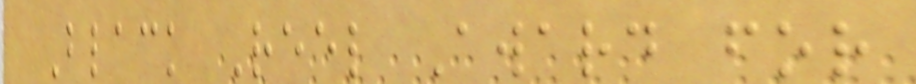Black Reel Award for
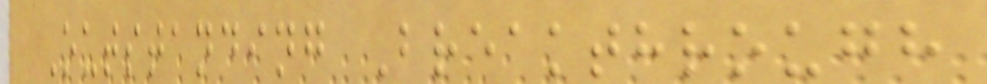Outstanding Breakthrough
